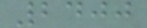2400
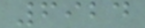6924
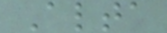Alta
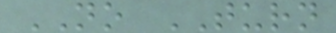NO TURN
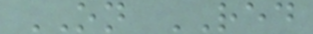ON RED
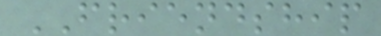FRIENDSHIP
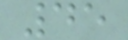45
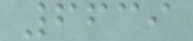6639
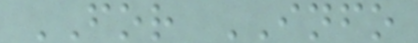FOR INFO
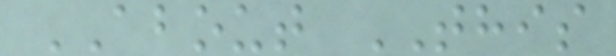ABOUT THIS
